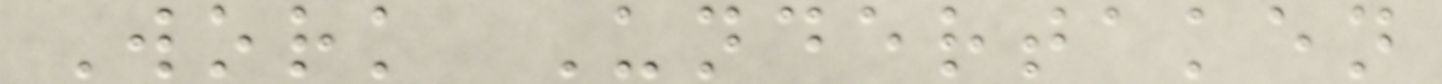Work Undertaken
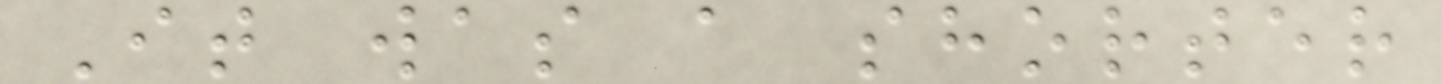It was a shorter
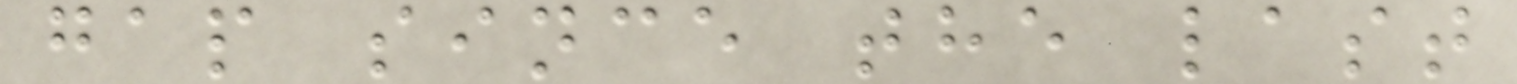gap since the last
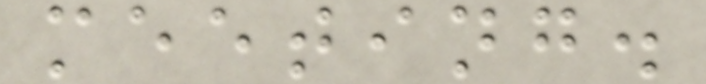meeting.
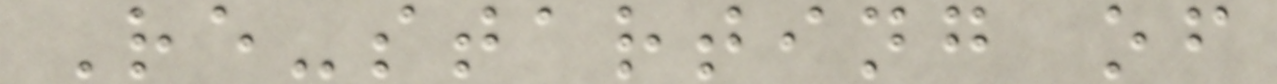Re-starting of
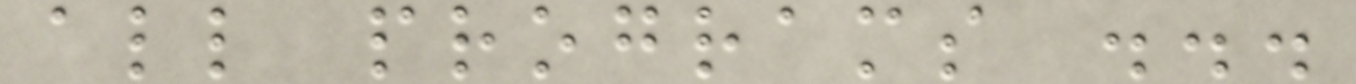all programs ...
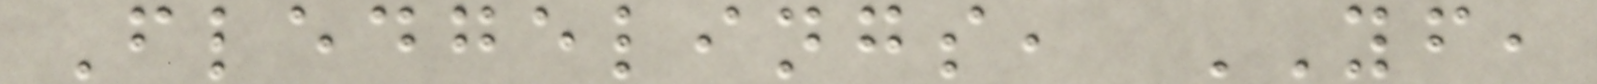Fledgelings, YF,
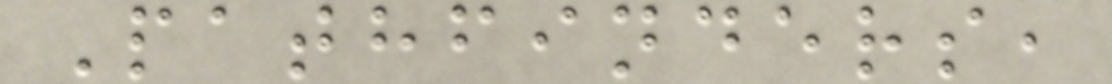Pathfinders,
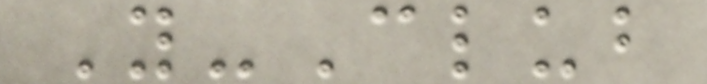Y-Club
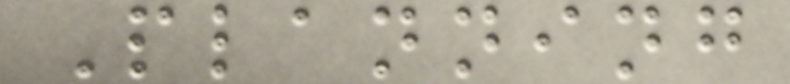Planning
